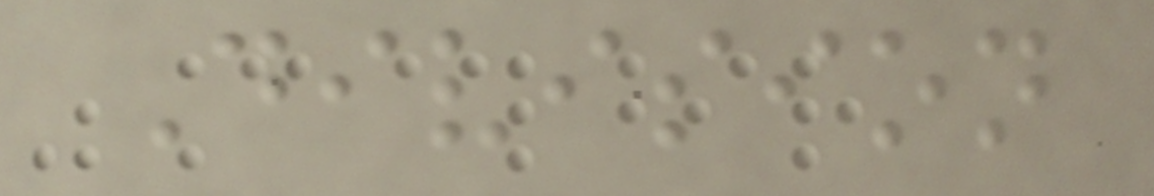Division
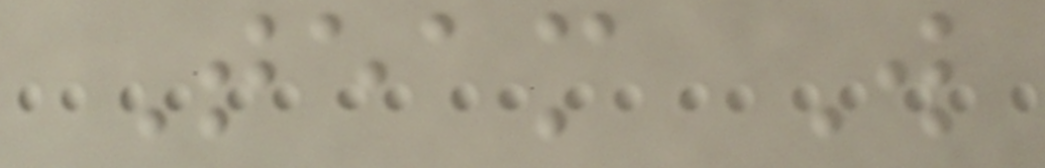Team W
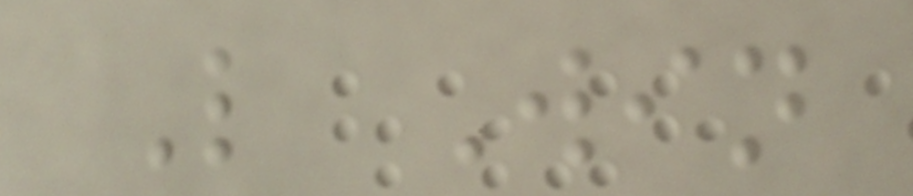L Win
